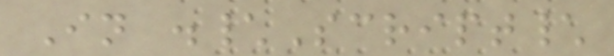In .\Script\
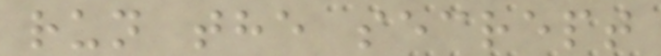run the secrept
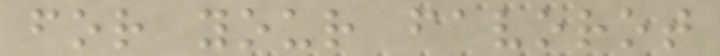for your favorot
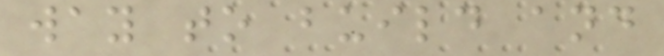way to build and
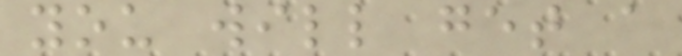you will get a
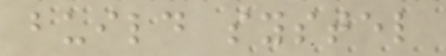build systel
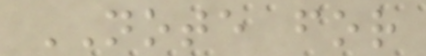NOTE for
